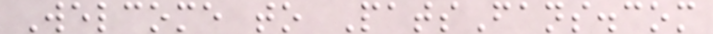Welcome to PatsFans.com
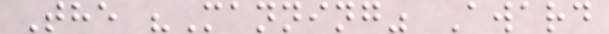The "Manning" Award
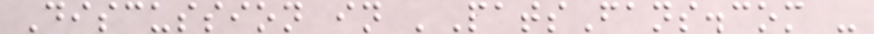Discussion in 'PatsFans.com -
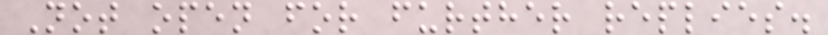Not open for further replies.
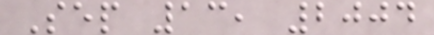Sep 13, 2004
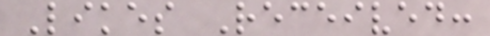Likes Received:
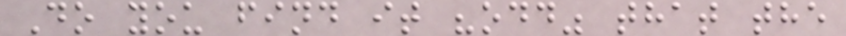Do you find it "odd" that the
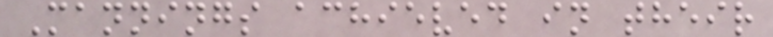Mannings achieved in their
